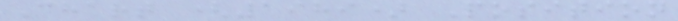Chart (1989) Position
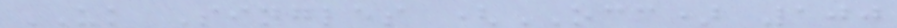UK Singles (OCC) 100
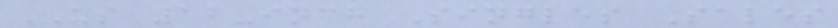US 12-inch Singles Sales
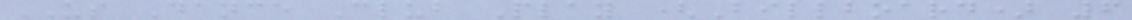US Dance Club Play (Billboard) 6
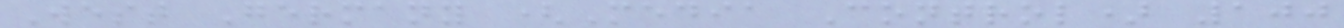West Germany (Media Control) 100
